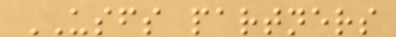USFS partners
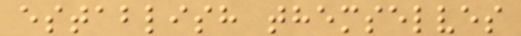establish themselves
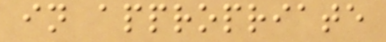in appropriate
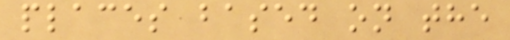places based on the
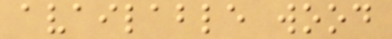available wood
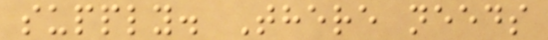supply. There needs
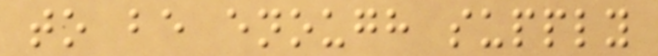to be enough supply
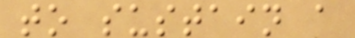to sustain a
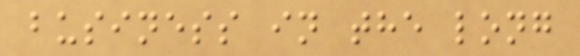business in the long
